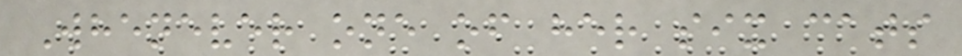Whenever one of her six cats
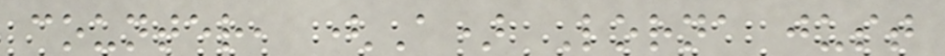counter, (A) Lorna just
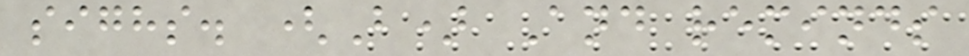sighs. (B) And reminds
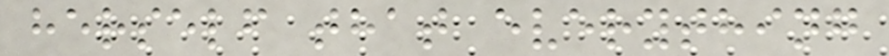herself that everything
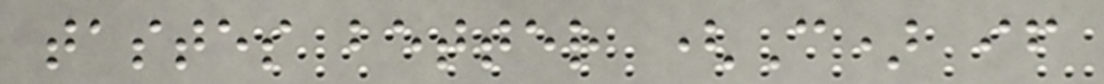tastes better (C) if
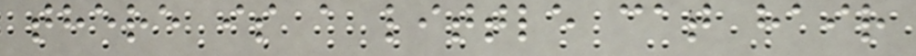there is a little cat hair
